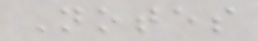Notes
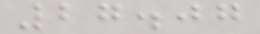27.07
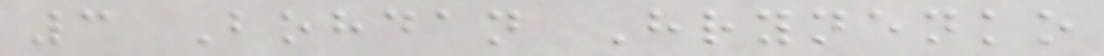3 Bohdan Hrynenko
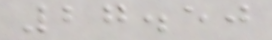27.50
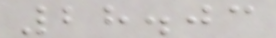28.03
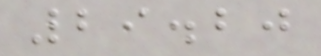29.20
